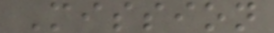Mission
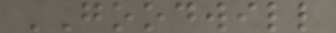GOODWILL
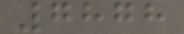7878
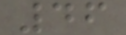46
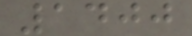1400
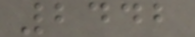2442
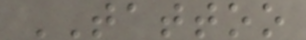TATTOO
